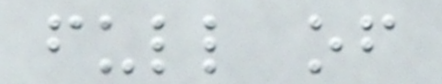full of
